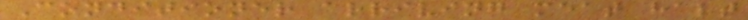Conditioner arriving meat halt
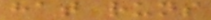hat runs
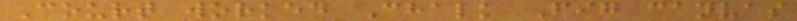Court worked Chalk Fig canvas
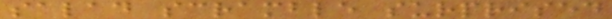salad scramble surprised
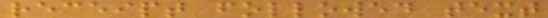receipt followed text
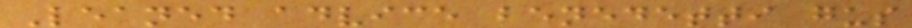Leaned advice benedetti gus
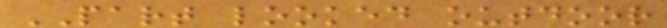PART looked outdoor
